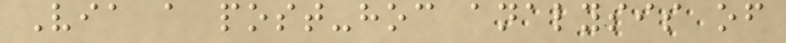Via a post-hoc analysis of
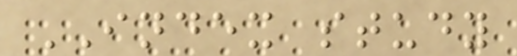INDEX study
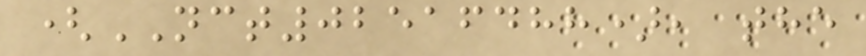(NCT02516488), the
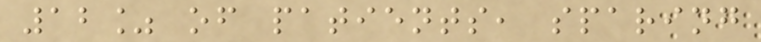12% of patients, sparing
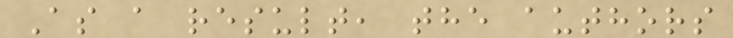As a result, the authors
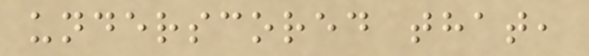underscored that,
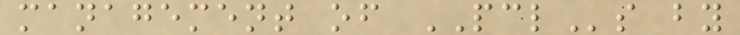management of PCLs by
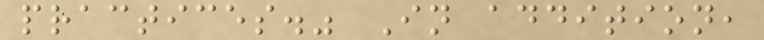practices." In addition,
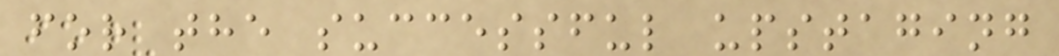for the successful upstaging
